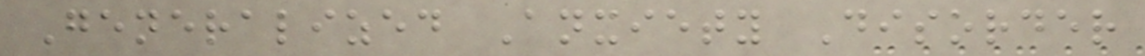Generalized Anxiety Disorder
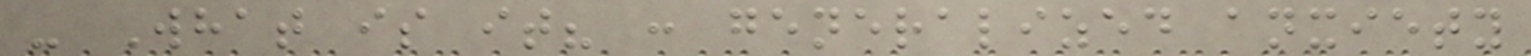- What is it? : generalized anxiety
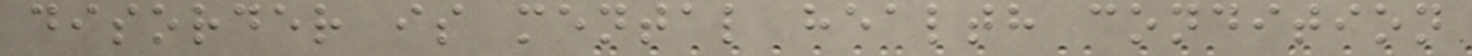disorder is mental health condition
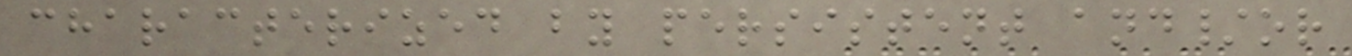characterized by persistent and/or
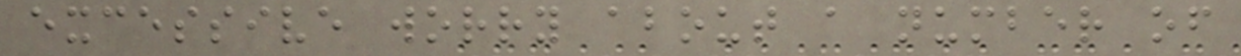excessive worry about a number of
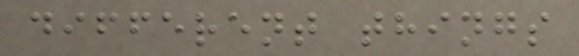different things
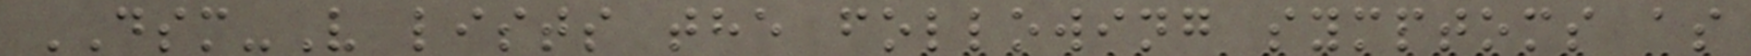DSM-V lists the following symptoms as
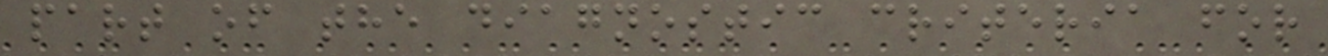part of the diagnostic criteria for
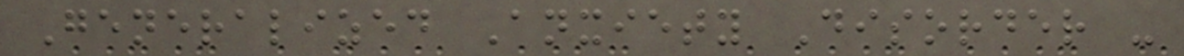Generalized Anxiety Disorder -
